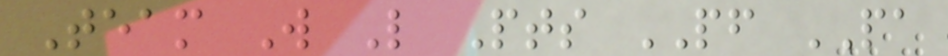Team W L Pts PF PA
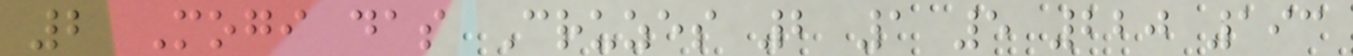2 Mogi das Cruzes 2 1 5 220 193
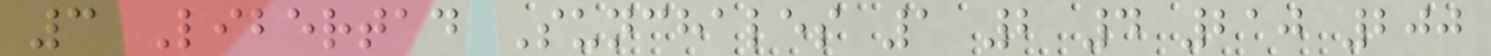3 Libertad Sunchales 1 2 4 210 200
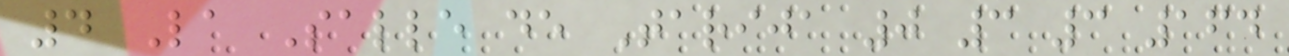4 La Salle de Tarija 0 3 3 164
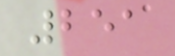251
